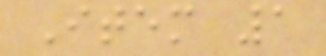Item 1
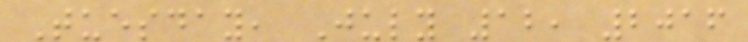Tuesday, July 12, 2016
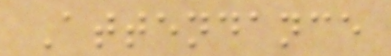Attendance
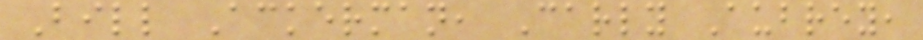Bill Ackerman, Carly Aubrey,
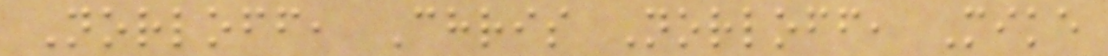Norloff, Chris Norloff, Mike
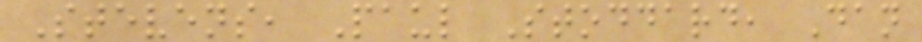Stevens, Paul Stoddard, Dan
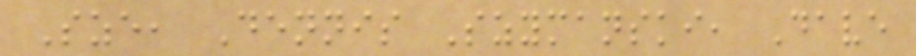Sze, Dennis Szymanski, Dave
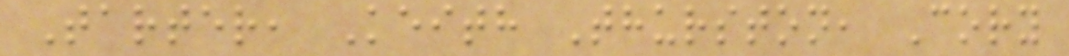Tarter, Keith Thurston, Cory
